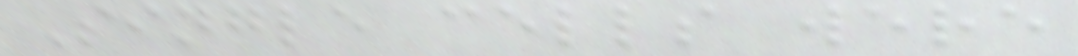Single cells were
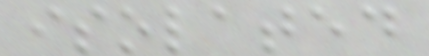isolated
